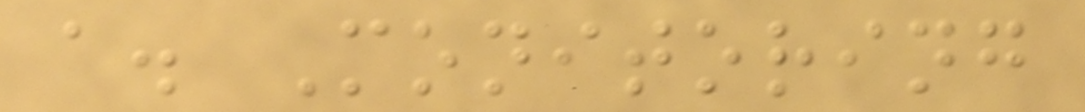a. Monitoring
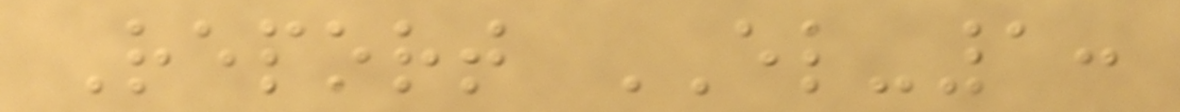Report EL-1:
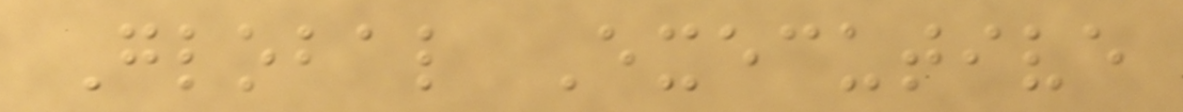Global Executive
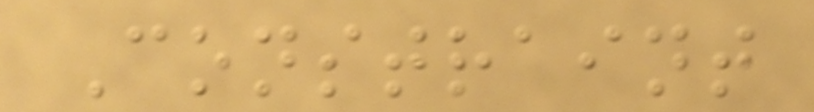Constraint
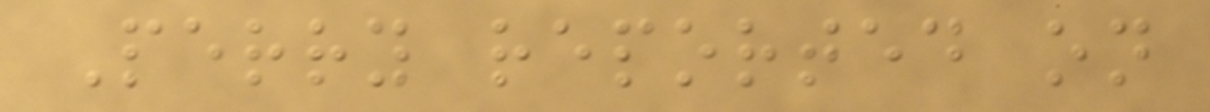Perry reported on
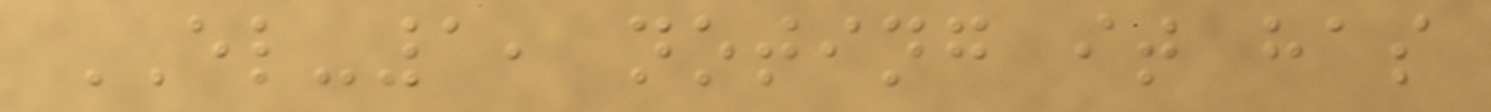EL-1, noting it has
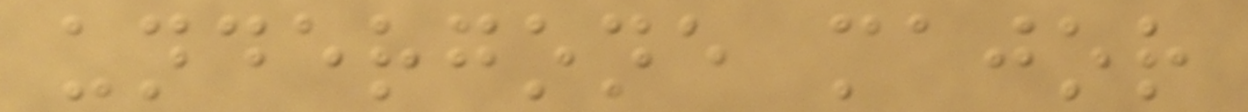undergone major
